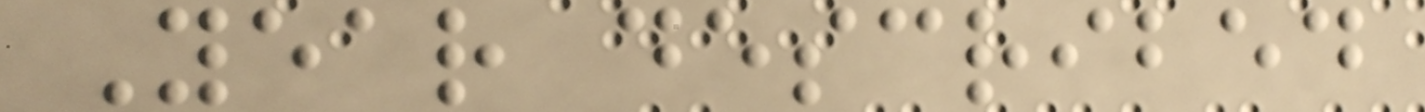Year described
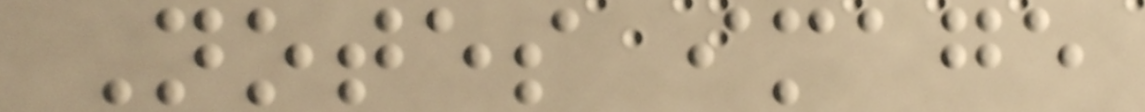Notes image
